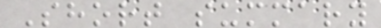Short summary
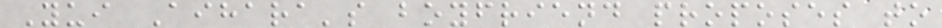Yui Aihara's boyfriend proposes to
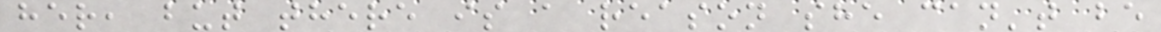her, but there is a reason she can't be
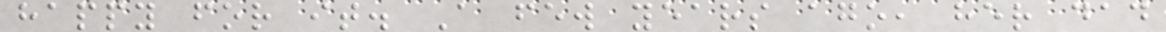happy for it. A few years ago, her dad
